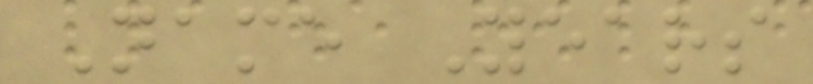Name Years
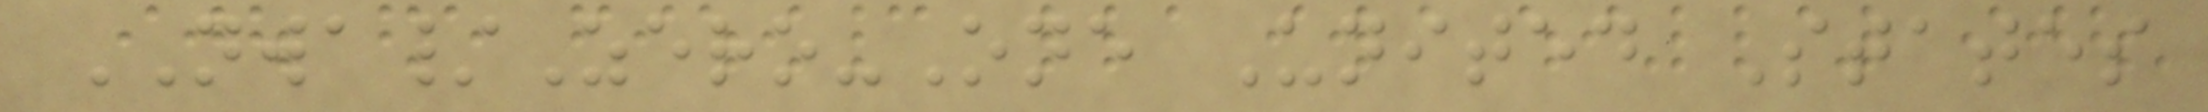NWA/Zero-One United States
